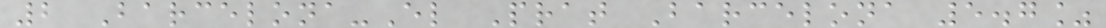2 Barcelona-El Prat Barcelona 5.7%
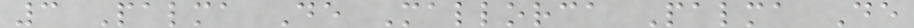3 Palma De Mallorca Palma De
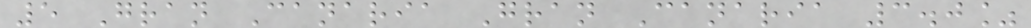5 Gran Canaria Gran Canaria 3.0%
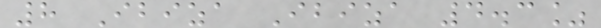8 Ibiza Ibiza 4.3%
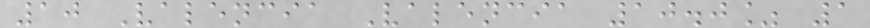10 Valencia Valencia 10.0% 1
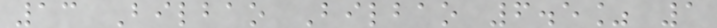13 Bilbao Bilbao 6.5% 1
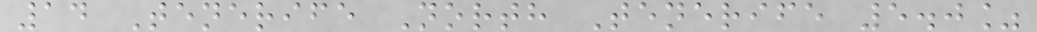14 Tenerife North Tenerife 5.0%
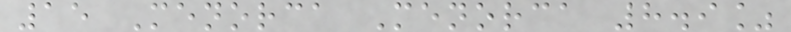15 Menorca Menorca 8.9%
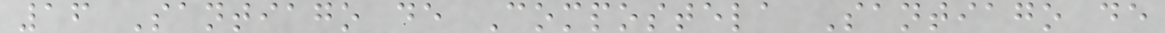16 Santiago de Compostela Santiago de
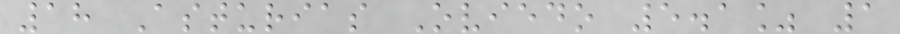18 Asturias Oviedo 5.1% 1
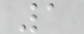1
